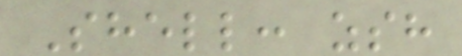Shell: zsh
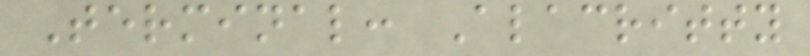Terminal: Alacritty
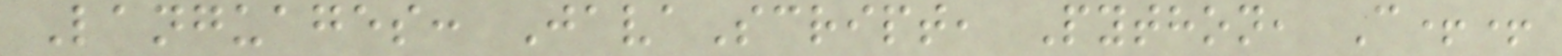Languages: JavaScript, Python, C++
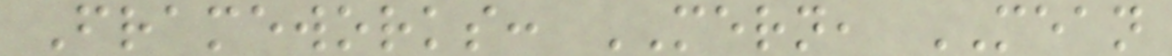Frameworks: MERN, MEAN
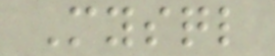Mysql
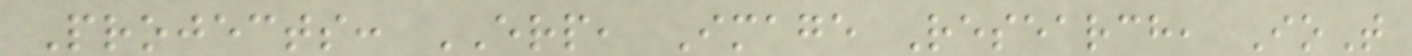Projects: ERP, Image Research, IoT
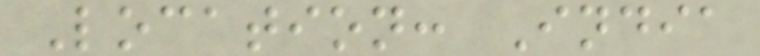Location: India
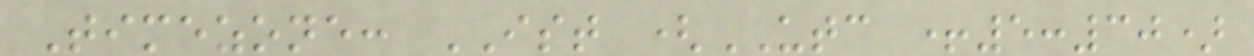Timezone: IST (UTC +5:30)
